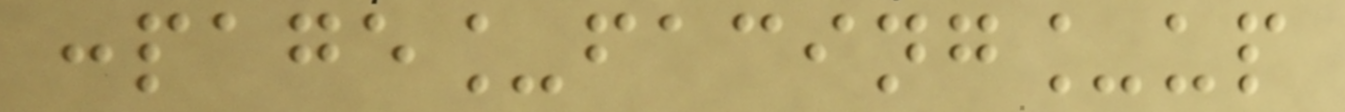:page_facing_up
